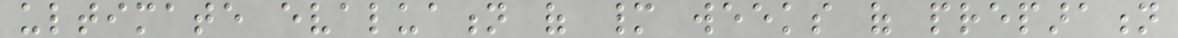ultimate evaluation of many weeks of preparation
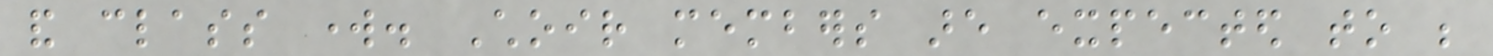and class work. Choir members are expected to be
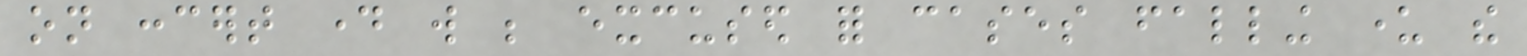on concert day will be excused for cases falling under the
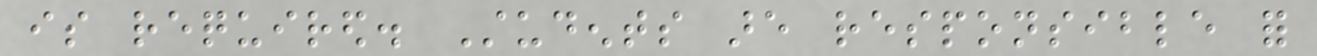is required. Students are responsible for
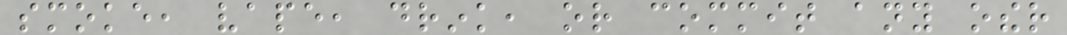smoke, vape, drink, or commit any other
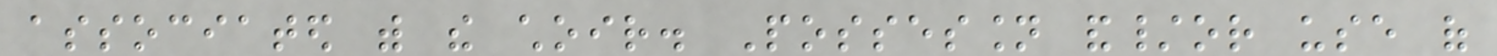associated with the choir. Possession and/or use of
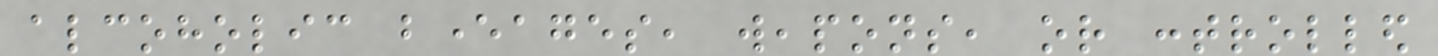alcoholic beverages, weapons, or controlled
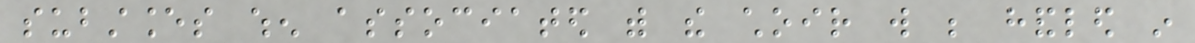substances when associated with the choir will be handled in
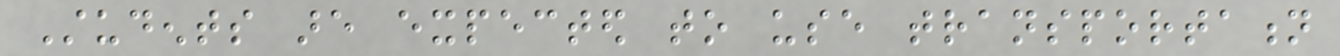Students are expected to use transportation
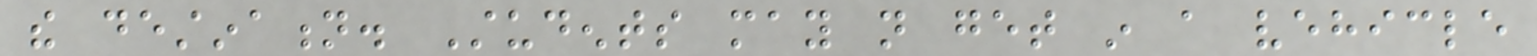the destination. Students may not get in a vehicle
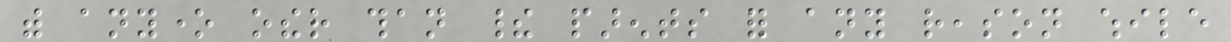with anyone other than their parents for any reason while
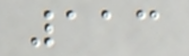113
